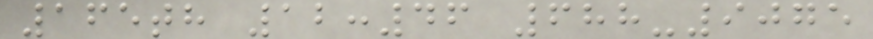165th 12:46 688-9075
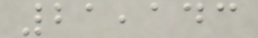21,143
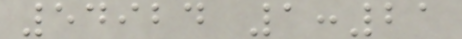54924 1:21
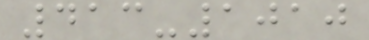413-1010
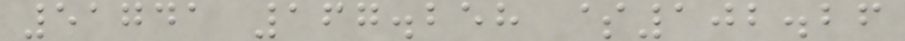51741 167.258 $102.26
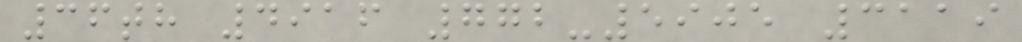36th 4916 772-5905 3119
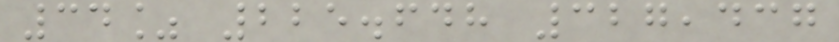34% 225.648 327,437
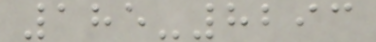185-8293
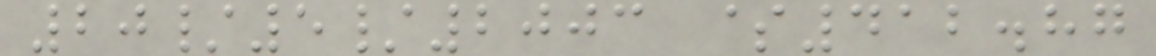20/5/2003 $412.87
